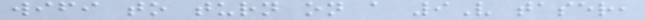wifi to turn on a 9V taser,
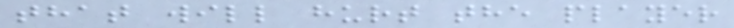that will hurt the player
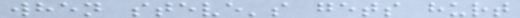when steve's gets hurt
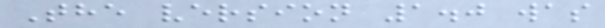The version 1.0 was
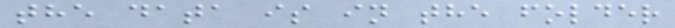the data is in the folder
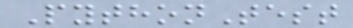PythonTest
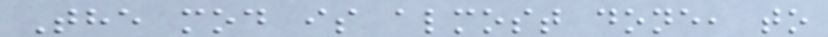The mod is almost done, to
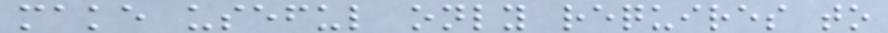make useful only requires to
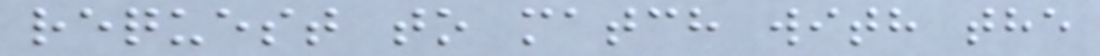request to match with the
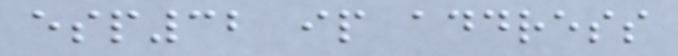esp32 ip address
